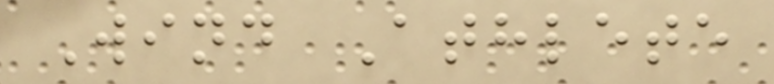Wind Athlete
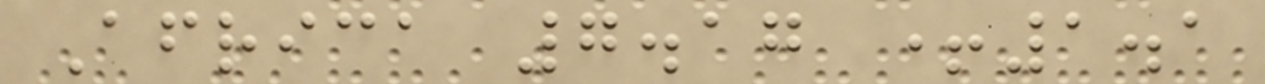Africa 7.17 +1.1
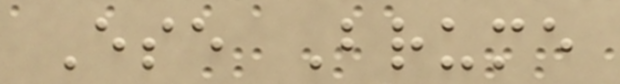Ese Brume
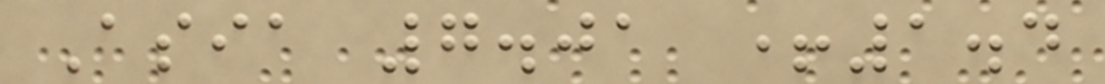Asia 7.01 +1.4
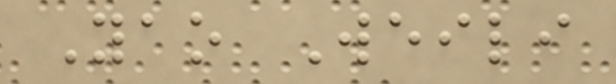Yao Weili
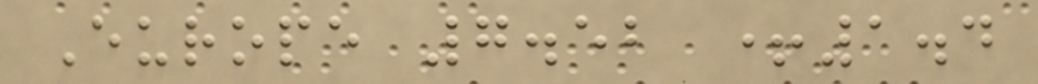Europe 7.52 +1.4
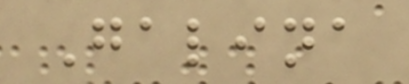Galina
